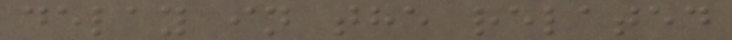delay in the related
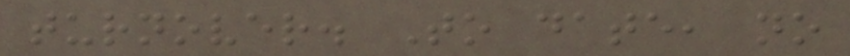turnover. To date, no
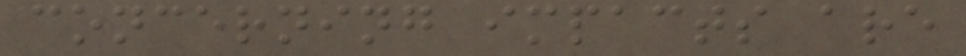concerning impacts are
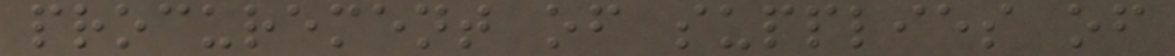procurement of supplies of
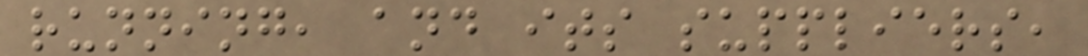running, and its suppliers,
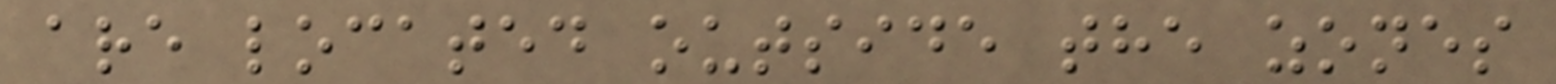are located outside the zones
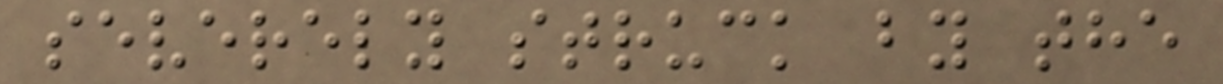severely struck by the
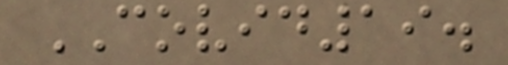COVID19.
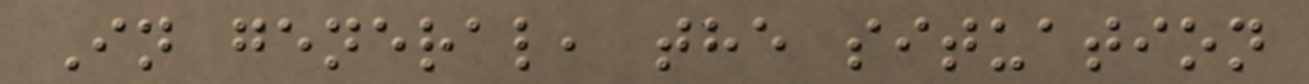In general, the situation
